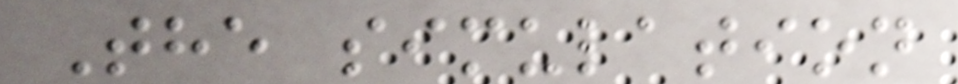The simulation
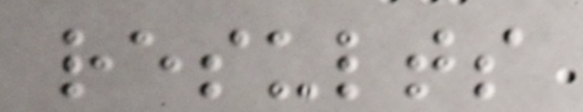results
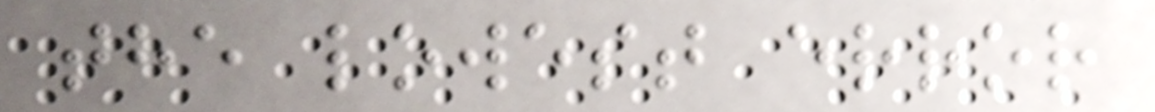the lowest error
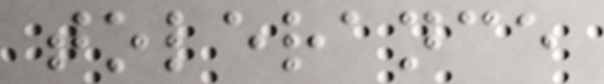tolerance
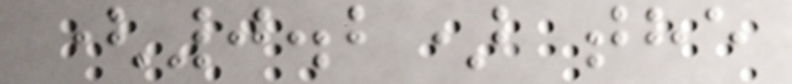(0.2) the
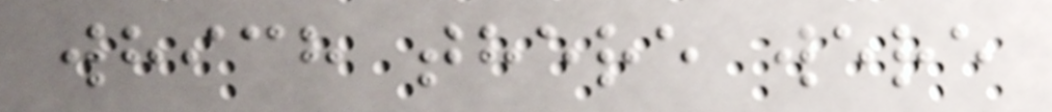which there were
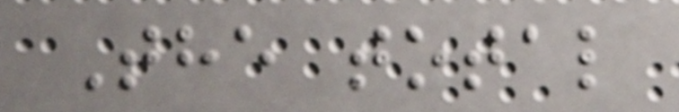The total
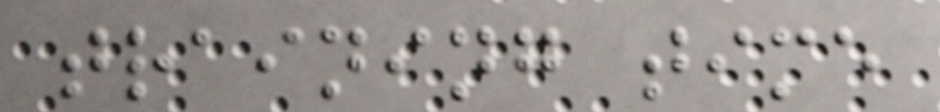training time
